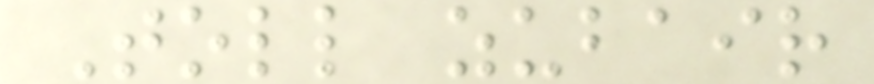Toll zubair
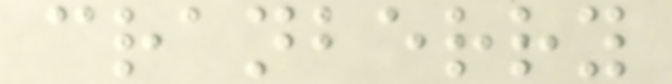cranberry
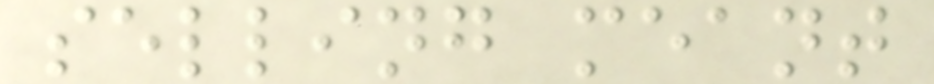selling meant
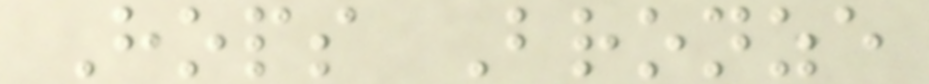Hops Bronze
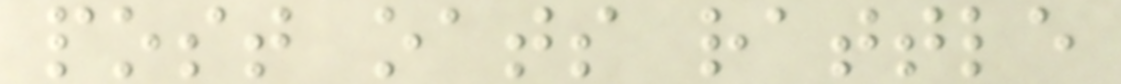post oats rattle
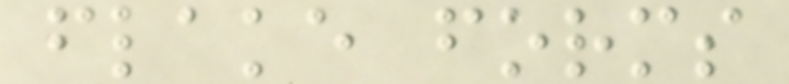flake forms
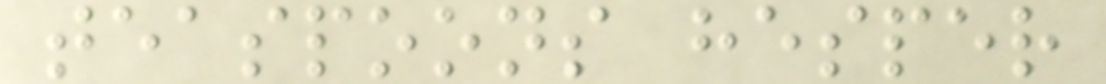teaspoons hesper
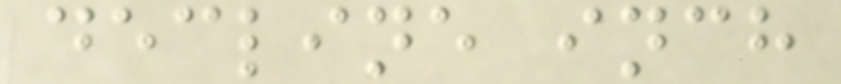decline inch
